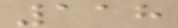118
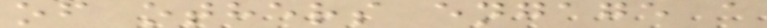of others engage a
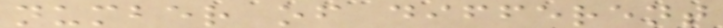number of different
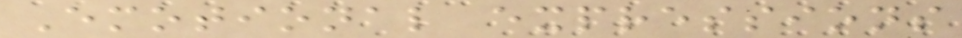Emotional expressions
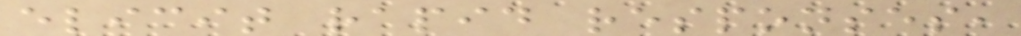elicit rapid responses,
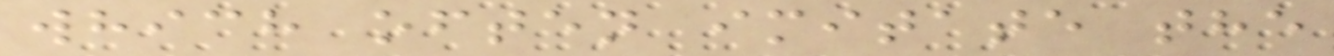which often imitate the
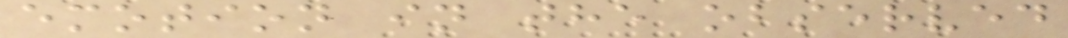emotion in the observed
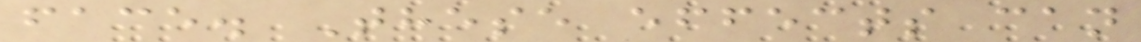face. These effects can
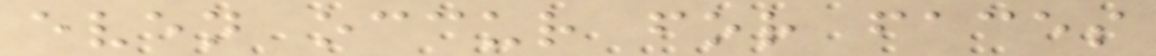even occur for faces
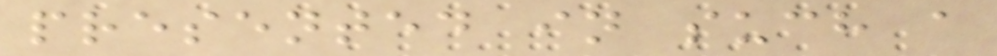presented in such a
